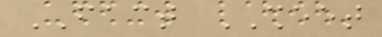FACT SHEET
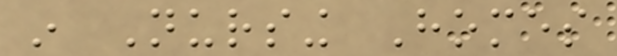in Nursing Homes
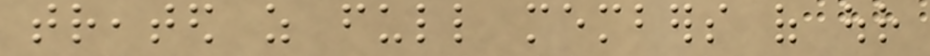treated as full members of our
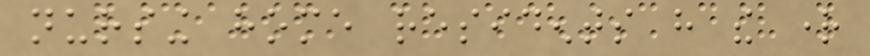nursing home residents have the right
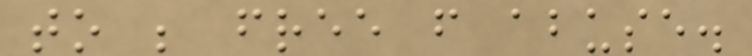to be free from abuse.
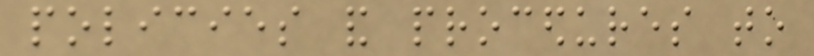policies and procedures to
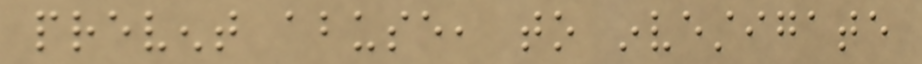prevent abuse, to investigate
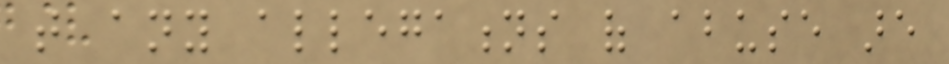that any allegations of abuse are
